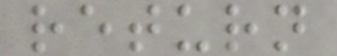return
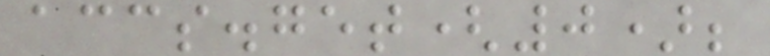accs.get(0);
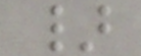}
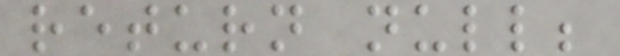return null;
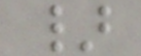}
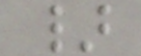}
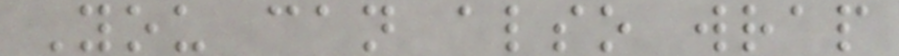You can also wrap
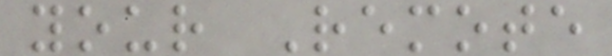your Remote
